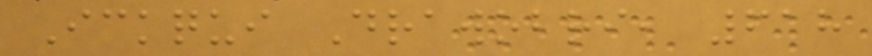Ickqui Drawobri, 618
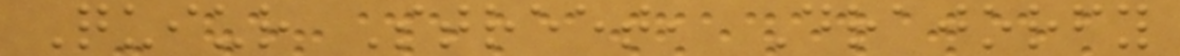Quiur Street, Drajorfy
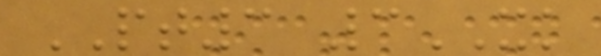PT3 3XK
